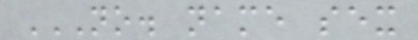NO. NAME SEX
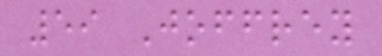59 Joffrey
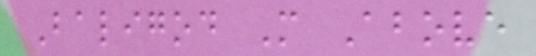Baligod M Above
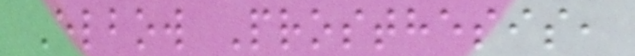Elbow Prosthesis,
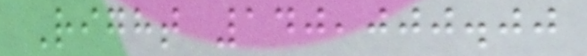Right 140,000.00
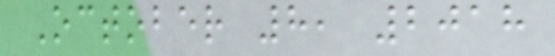October 8, 2018
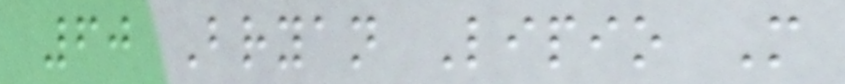60 Bryan Lipio M
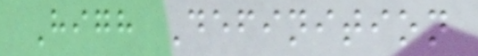High Definition
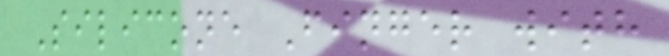Silicone Finger with
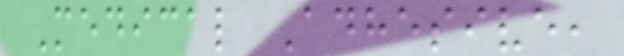Medical Adhesive,
